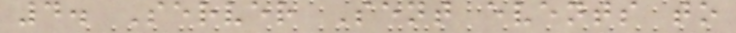4. Server Sent events to
